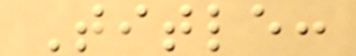Title:
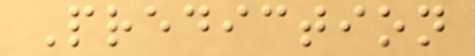Prediction
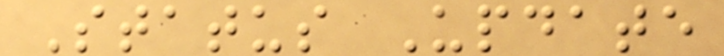Status Update
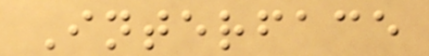Interface
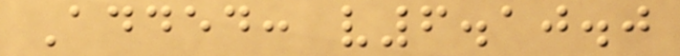Added: v6.10.0
